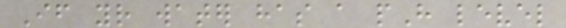If your water has a pH level
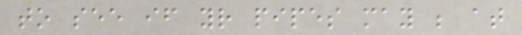to see if your pipes may be at
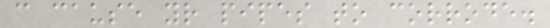can cause your pipes to corrode.
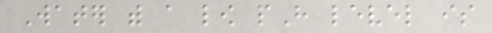Water with a low pH level is
